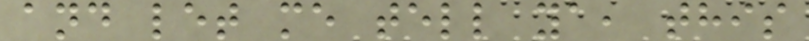and let me tell ya, this
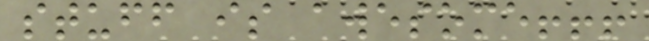stuff is awesome!!!
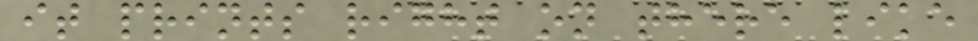it prints right on there like
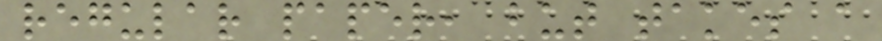regular paper, but takes a
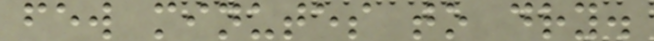few minutes to dry.
